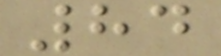84
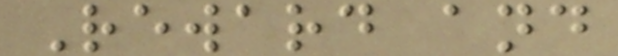Reward and
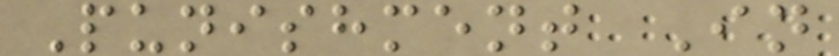Punishment In
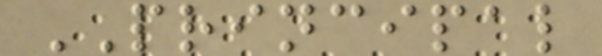PRINCIPAL
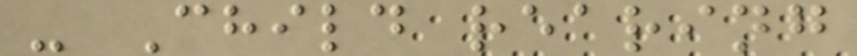- Child rearing
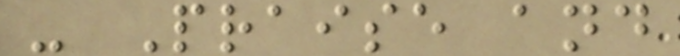- Praise and
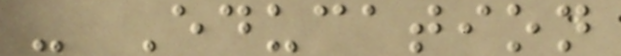- Education
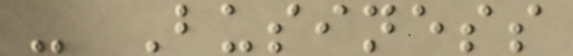- Business
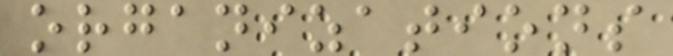organizations
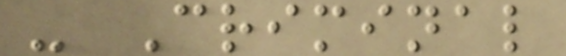- Criminal
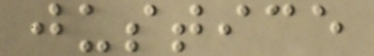justice
